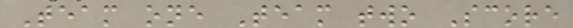Team one Team two Score
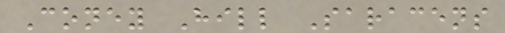Coney Hill Saracens
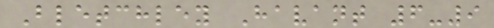Bletchley Havant 6-9
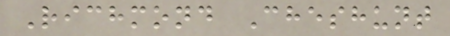Richmond Cheshunt
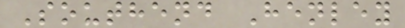Southend Henley
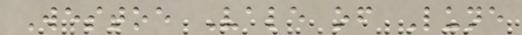Westoe Vale of Lune
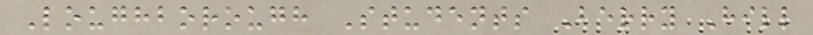Loughborough Students Berry Hill
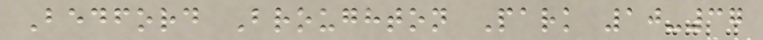Bedford Broughton Park 10-37
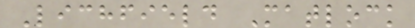Lichfield Matlock
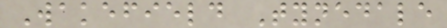Wakefield Tynedale
